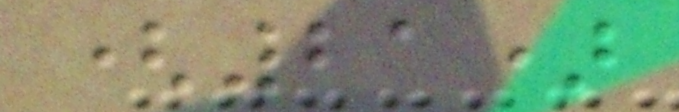(21)
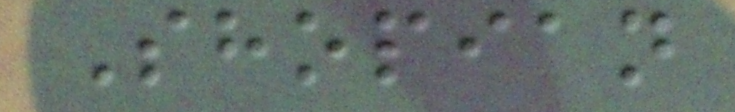Shopian
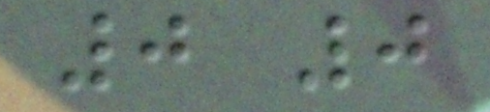0 0
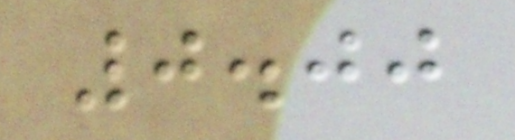0.00
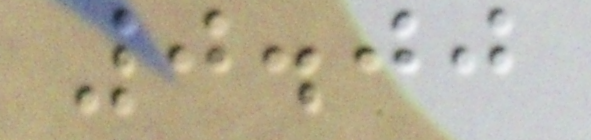0.00
